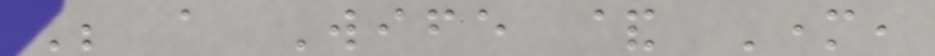Be a Wife & Mother,
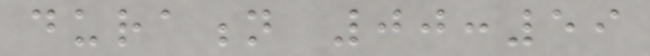duration 00:59
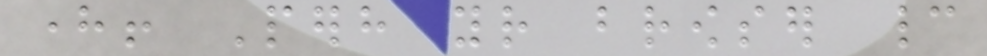here! Perhaps your browser cannot
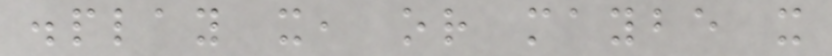display it, or maybe it
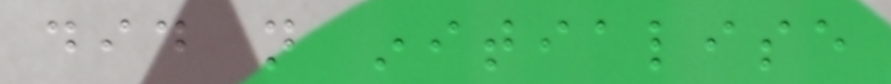did not initialise
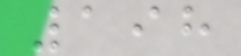198
